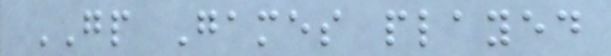GP Games played
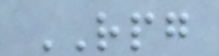RPG
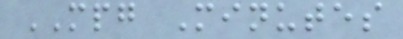MPG Minutes
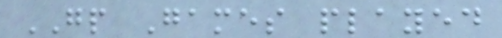GP Games played
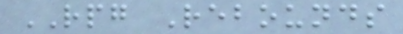RPG Rebounds
